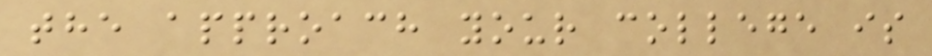the approach your college is
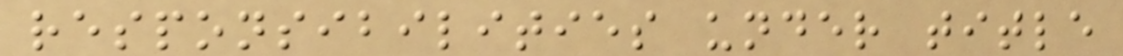responsibilities under title
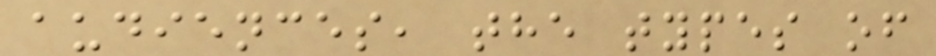audiences, the types of
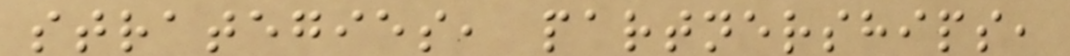strategies, partnerships,
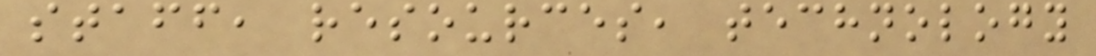staff, resources, technology
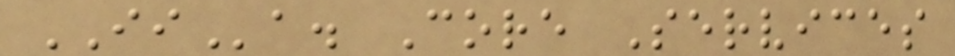IIa. Core Services
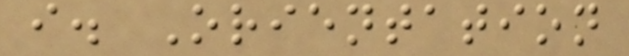i. Orientation
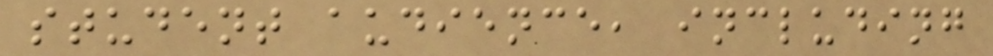student audience, including
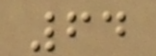64
